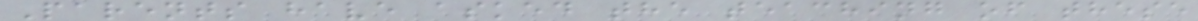Parents have asked the teaching of these
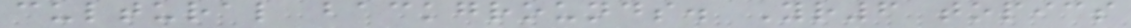cultural backgrounds. Yr6 topics
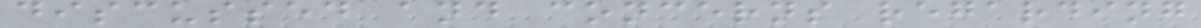discussed and concerns regarding
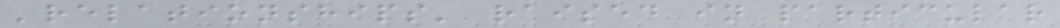'relationships' raised in particular
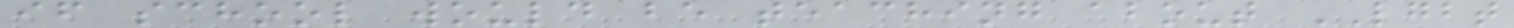if school would be teaching about LGBT
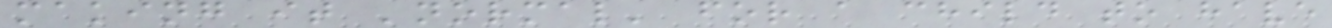making it 'normal' for a child to have
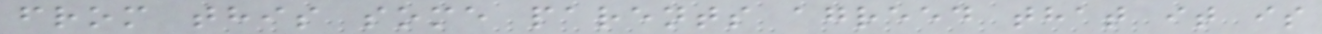from this some parents agreed that it is
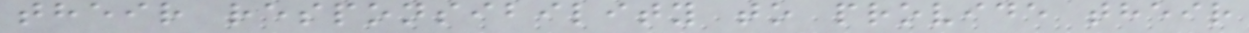their responsibility to provide their
